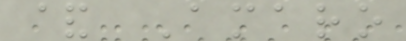& Amaro
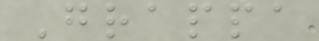Grappa
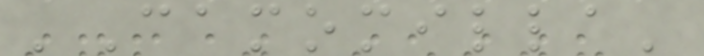'Camomilla'
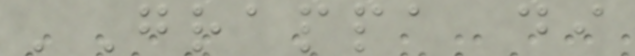'Grappa di
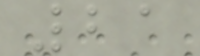21
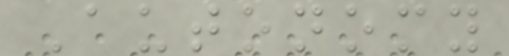Autonomy
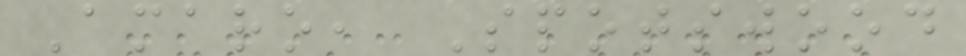Amaro, Spotswood
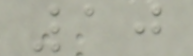10
